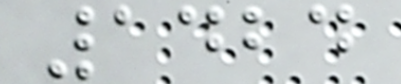1424
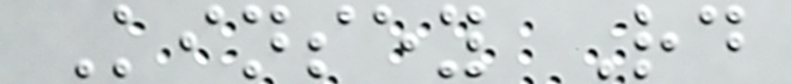Kinsey Rd
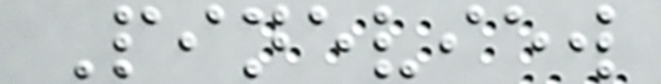Pineview
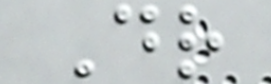Dr
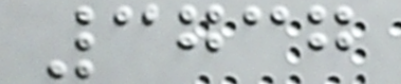3737
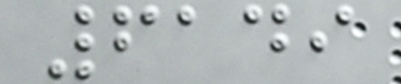6149
